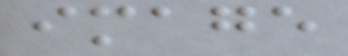image
